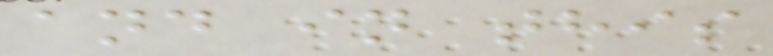and in this
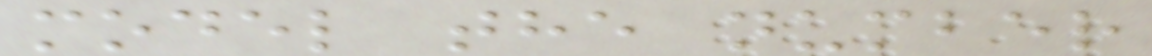model the number
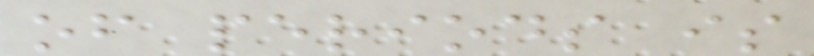of periods is
